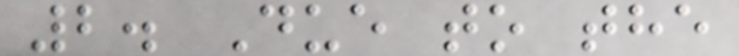2. Due to the
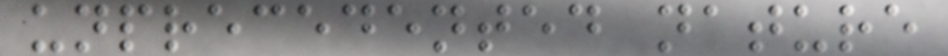unprecedented nature
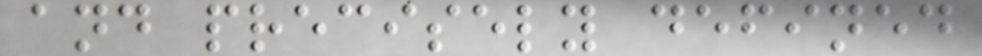and precisely defined
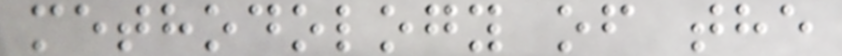methodology of the
